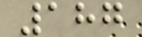187
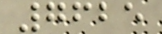7625
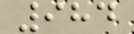984
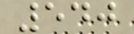540
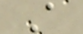A
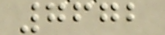7672
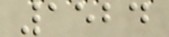1524
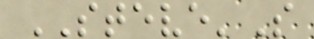STEVE'S
